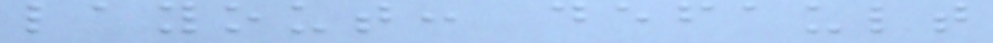layout: default
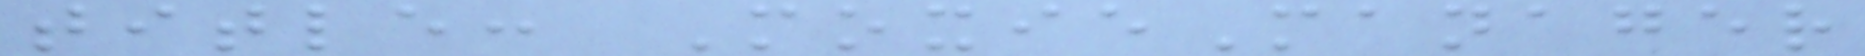title: MoxieManager
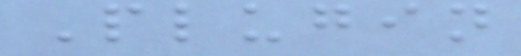Plugin
